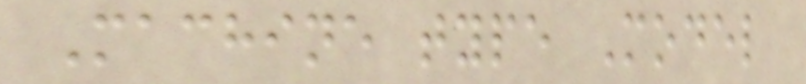Machine type Model
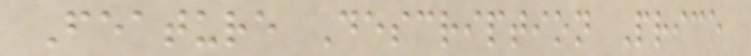Feature Description Price
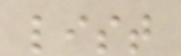list
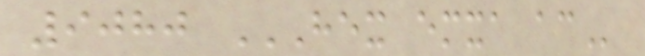9080 HEX EMXA AC
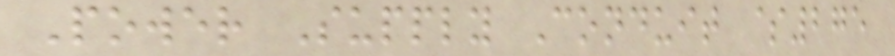Power Supply Conduit $275
